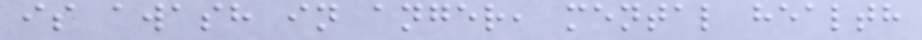is awash in anger, mental health
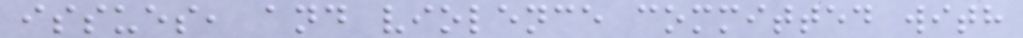issues, and violence committed with
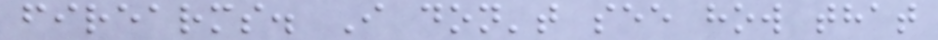firearms. I don't see how that
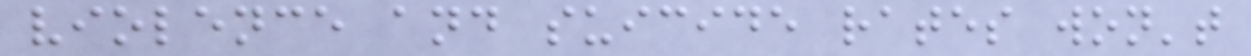violence and suicide rates won't
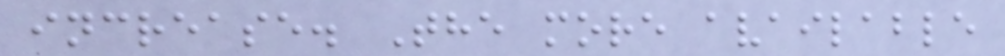increase. The more available
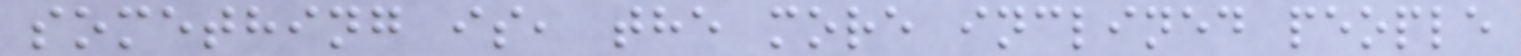something is, the more inclined people
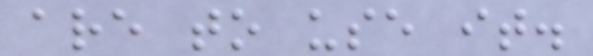are to use it.
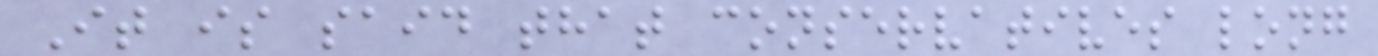It is said that conservatives long
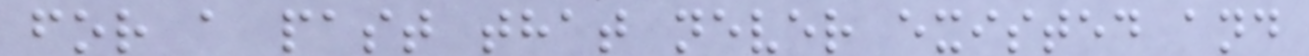for a past that never existed and
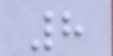8
